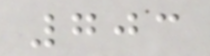703
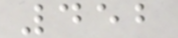452
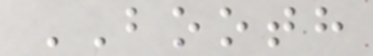BOOTH
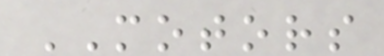MOTORS
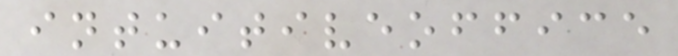intuitiveoffice
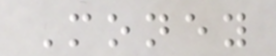Money
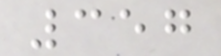357
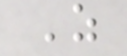Z
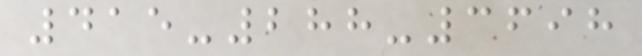415-288-3698
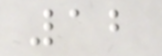12
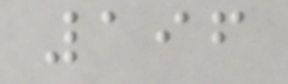196
